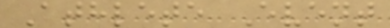Athlete Event
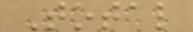Total
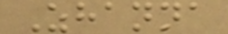Zhanna
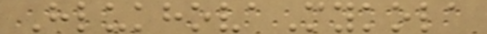HlukhovaMykola
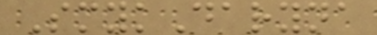SmykDaryna
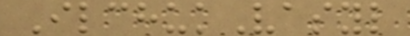IlchukVasyl
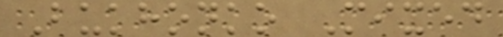Bukhonko Mixed
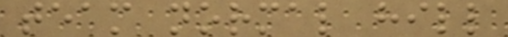team normal hill
